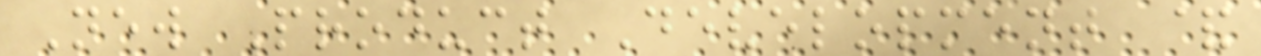New Product Development &
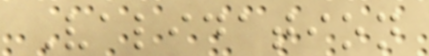Validation
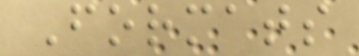Formats
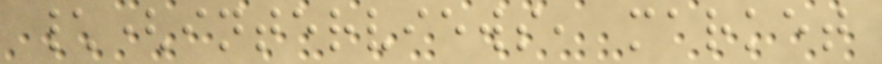\(interviews, market
